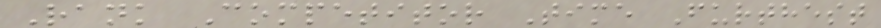Rank Competitor Time Furthest
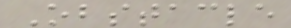Obstacle
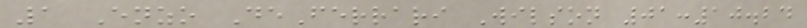1 Enzo DeFerrari Wilson 01:10.24
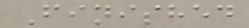Finished
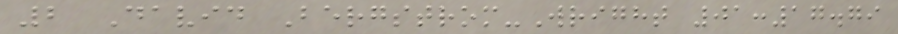2 David Bergstrom-Wright 01:17.79
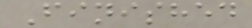Finished
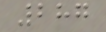287
